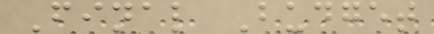Final Budget
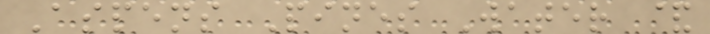Aspens Pines Water &
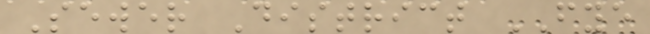Sewer District FYE
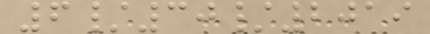6/30/2019
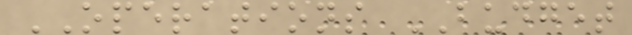OPERATIONS BUDGET
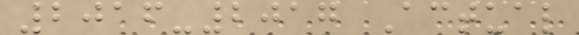2016-2017 Actual
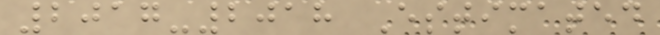2017-2018 Estimated
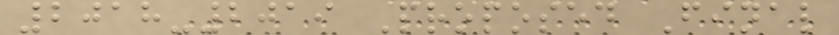2018-2019 Proposed Final
